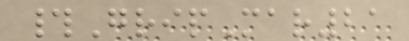#GripMar21
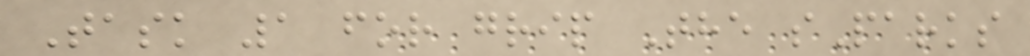Task 1 for grip The sParks
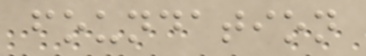foundation
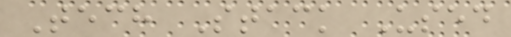Tech Stack Used
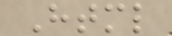Html
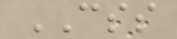CSS
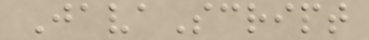JavaScript
